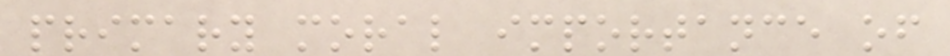primary moral importance of
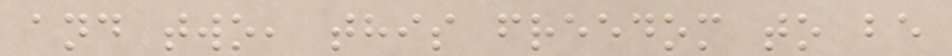and two, this freedom to be
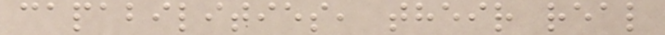capabilities, their real
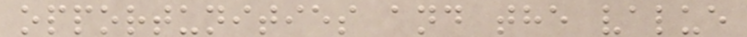opportunities and the value
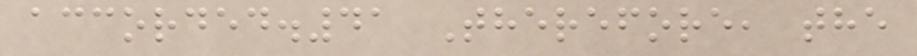accorded.41 Therefore, the
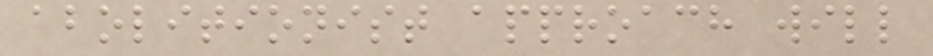abolitionist approach will
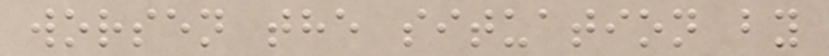worsen the situation by
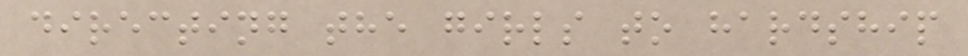directing the girls to hardship
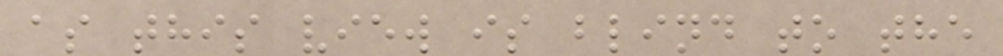as this view is blind to the
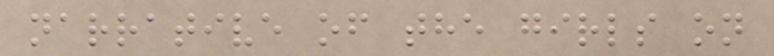narrative of the girls on
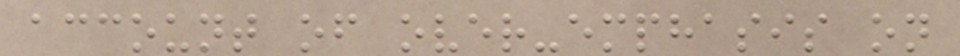account of over-emphasis on
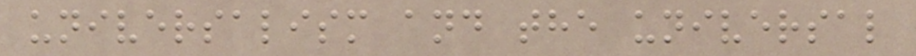universalism and the universal
